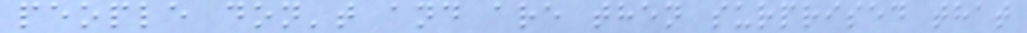people don't and are then surprised that
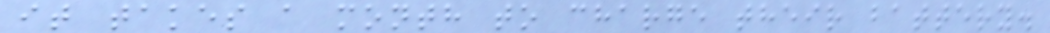it takes a month to charge their battery.
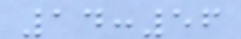14:56
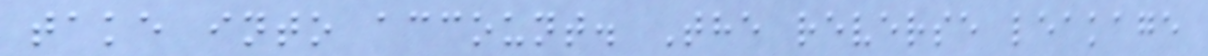take into account. The reverse leakage
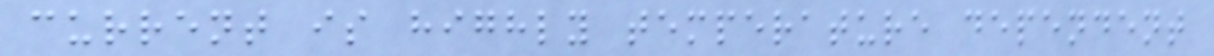current is highly temperature dependent
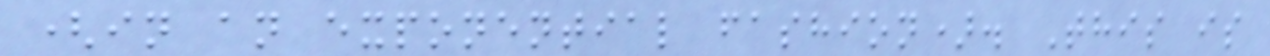(in an exponential fashion). This is
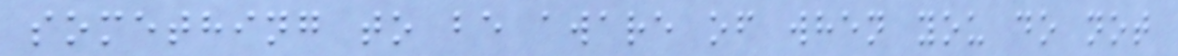something to be aware of when you do not
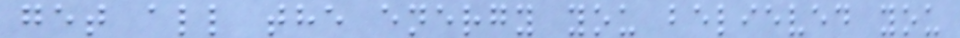get all the energy you believed you
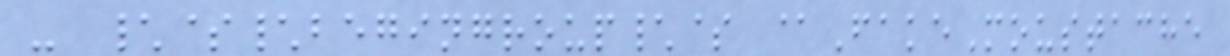- \$\begingroup\$ @FakeMoustache
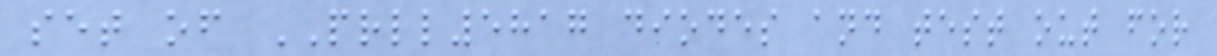set of PRLL5817 diodes and test out for
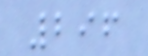296
